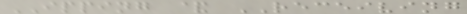IPPING & RECEIVING
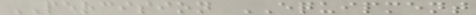PERCISION EQUIPMENT
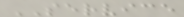SERVICE
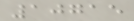10715
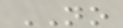NO
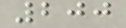200
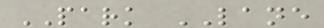PARK LANE
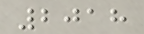2018
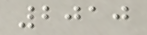2010
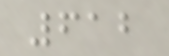612
